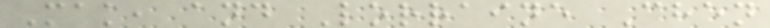Mak, and Lorraine Chen
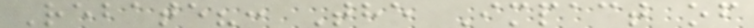Rebate?: The Impact of
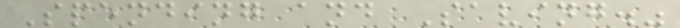Spending and Saving."
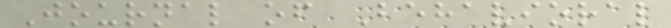Journal of Behavioral
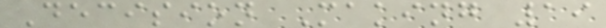Decision Making 19
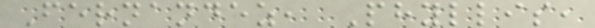Fernandez, Phyllis,
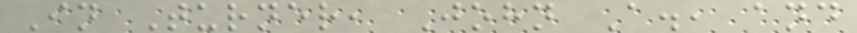In Turner, John A., and
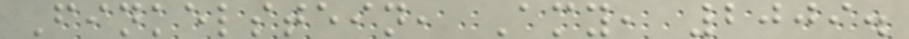Finkelstein, Amy, 2009.
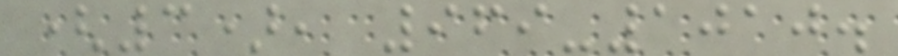(3), 969-1010.
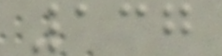137
